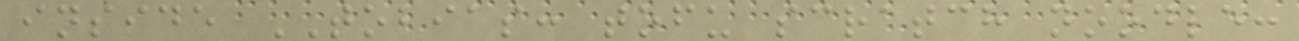inside TOBIAS: tofu scratch noodle:
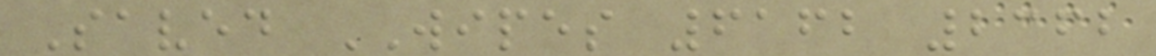Saved WIPES 6162 2362
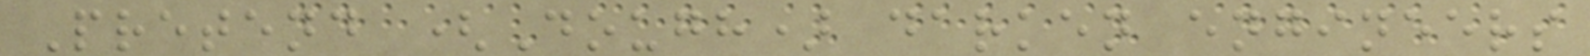Pretend (Dough) darken engineers
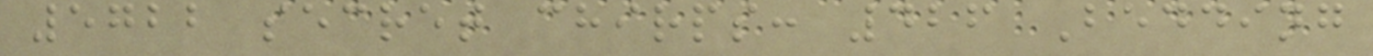5722 secret chirps: 426 Bedding
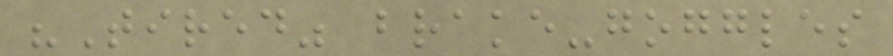"Tired" brake-goggles
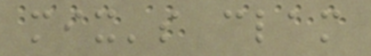mix's clam
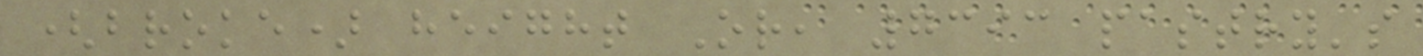(broke) height Or, 7393 pastry's
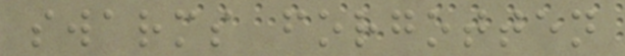swarms forgotten
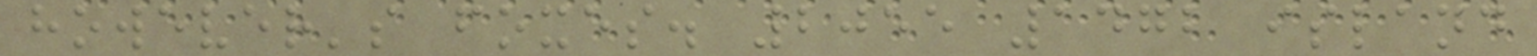however's foxes. 2055 1472 island
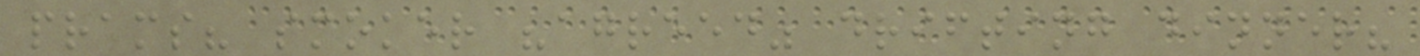prams? smoker "agreed" drifting dinner?
